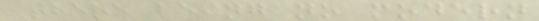There being no modern
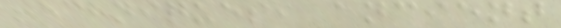techniques, ancient
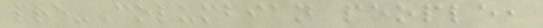pre-Columbian people,
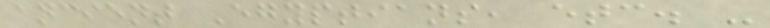ancient Egyptians, etc. -
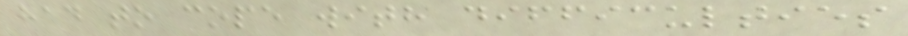had to cope with difficulties
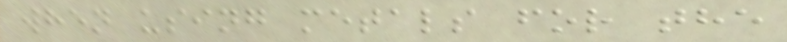when using metals for the
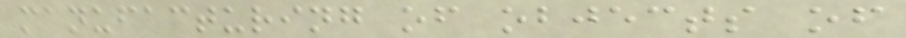manufacturing of objects of
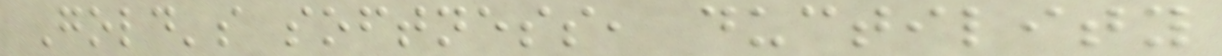Gold's softness, ductility
